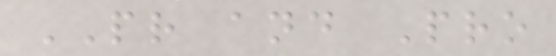PR and Pro
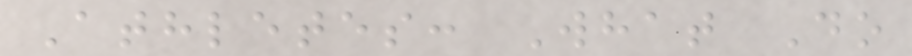Athletes: What Do
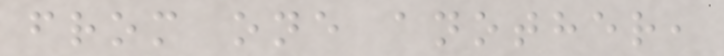from one another,
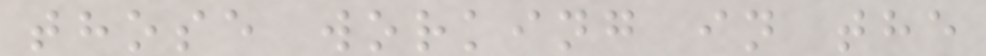those working in the
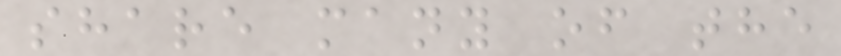share many of the
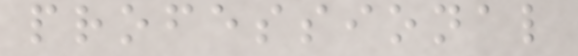professional
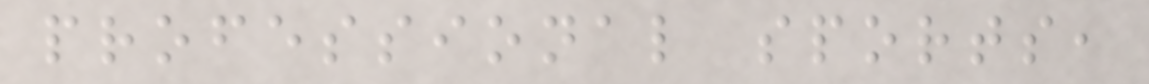professional sports,
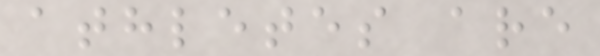athletes are
